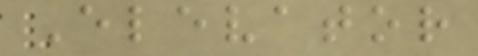Elevator
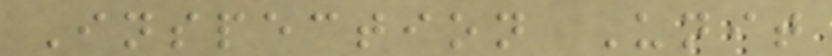Inspection Unit
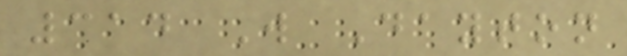314 W Dayton
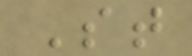St
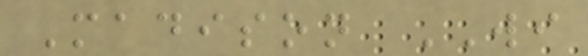Madison WI
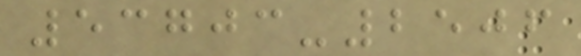53703-2506
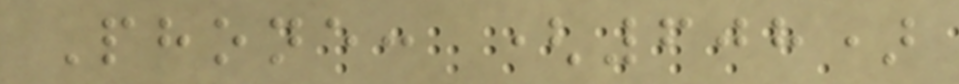Phone: (608)
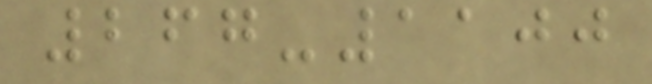267-1100
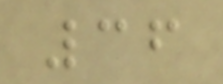36
